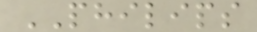PHILIPS
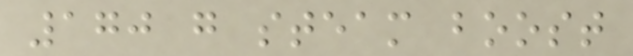170 g steam boost
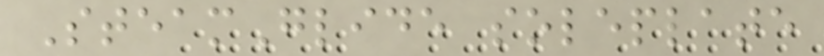SteamGlide soleplate
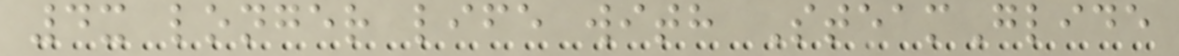4x longer life with SteamGlide
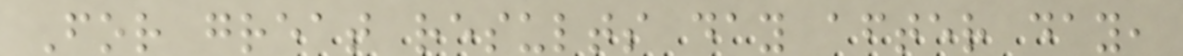For great results day after day,
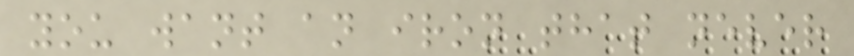you want an iron that never
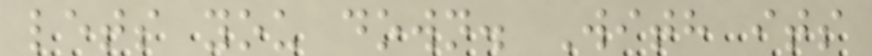lets you down. With its
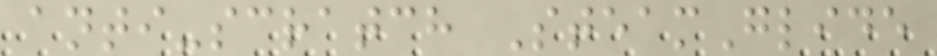anti-scratch SteamGlide
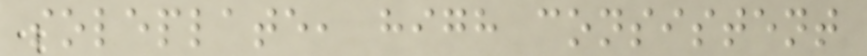soleplate, high consistent
